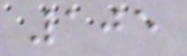105
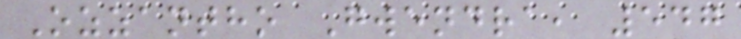Ozzantho Gwendra, 547
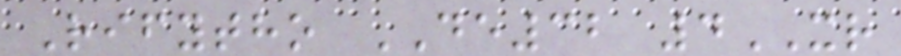Rifytho DE32 4XR
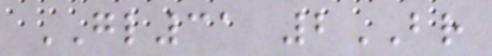GL31 2BR
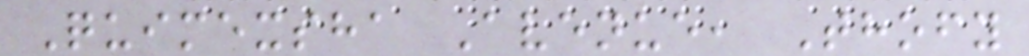Quimexsha Avenue, Thofy
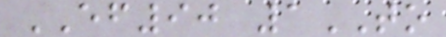EF90 1TO
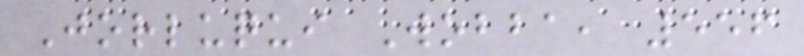Jorluqui Wobba, 556
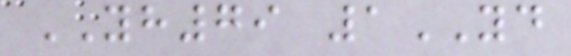YH79 1YD
